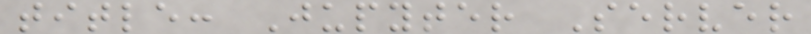title: Jupyter Server
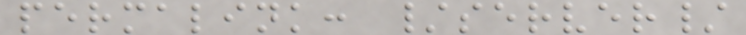permalink: /server/
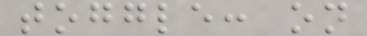toggle: on
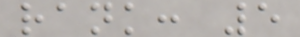rank: 5
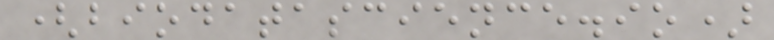(biodatascience.io)
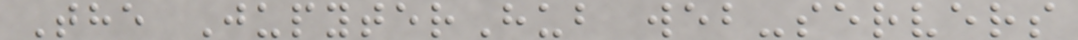The JupyterHub web-servers
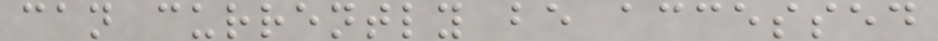can currently be accessed
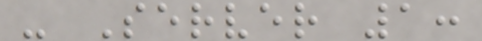- Server 1:
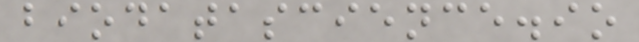biodatascience.io
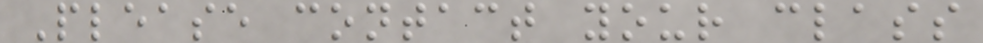Please contact your class
